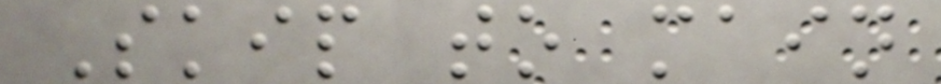Skip to main
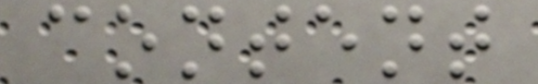content
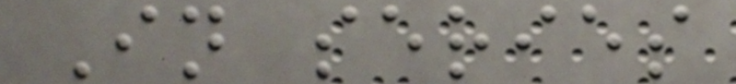In series
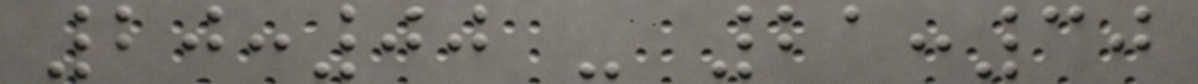20:00 - 21:30
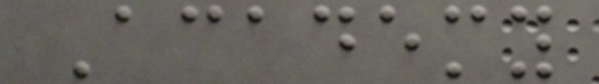Academy
